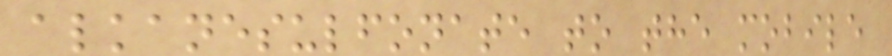alkanesulfonate to the mobile
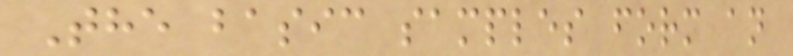The basic samples form an
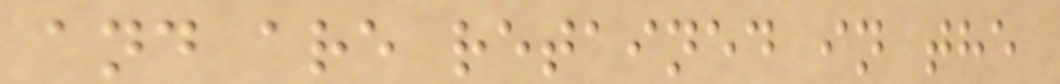and are retained in the
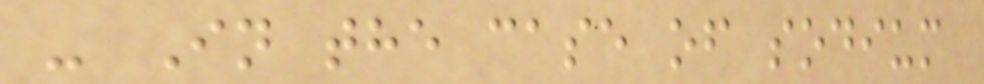- In the case of sodium
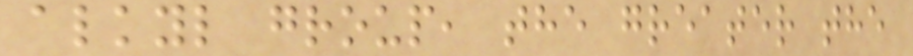alkyl group, the greater the
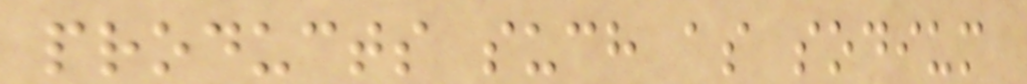products such as sodium
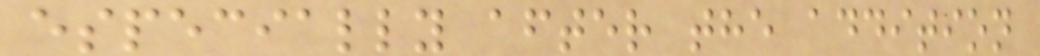especially after the addition
